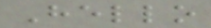Hello
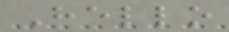Hello
